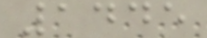1445
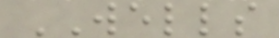WELLS
